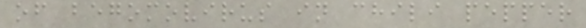of begomovirus in chili pepper
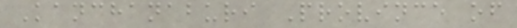Kanchanaburi Province of
